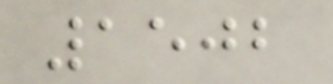1502
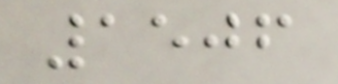1506
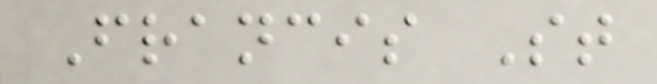Francis St
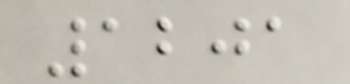1201
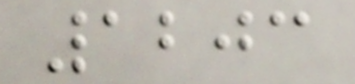1203
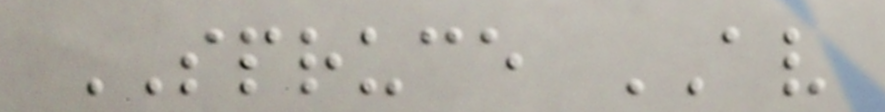SPRUCE AV
